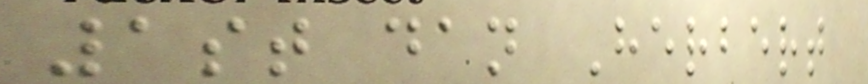1st dan Herbert
